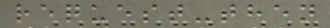request-then
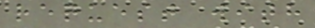request with
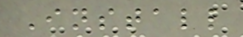Install
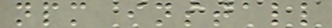npm install
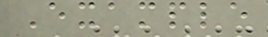Example
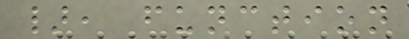}, function
